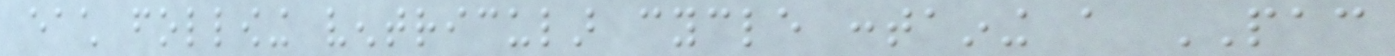each following ventricular cycle containing a PAC
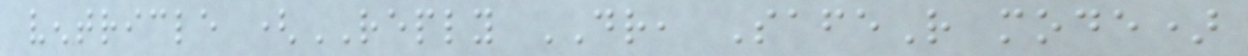ventricle (REPLY DR, SafeR mode)
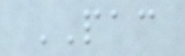PAC
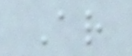Ar
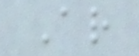Ar
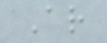Ar
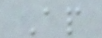Ap
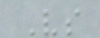Vs
